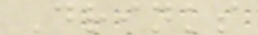Drinks
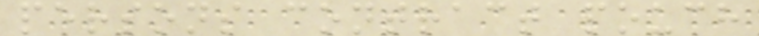persons contract pouch
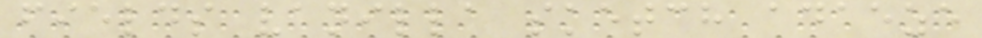fields vanilla sketch adaeze
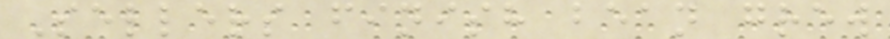Sellers finish bean grew
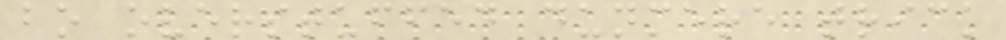bo overstuffed dunmere trick
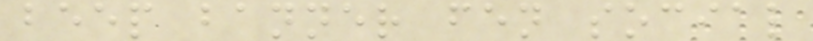beep banner fen social
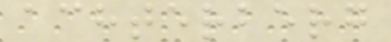achterberg
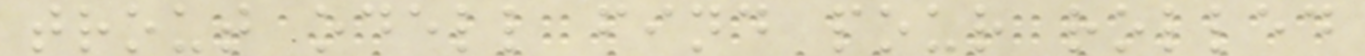trout odell find pour rolled
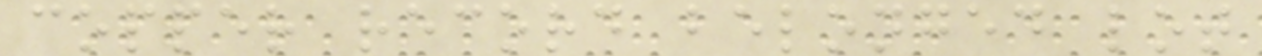copper record belonged lot
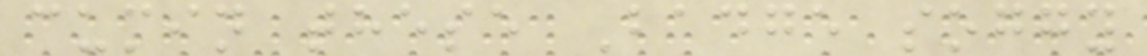cumin these Badge soggy
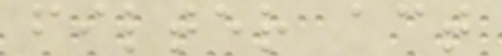filter act
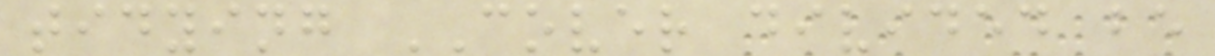tidying COVER divided be
